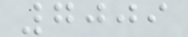7009
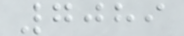7089
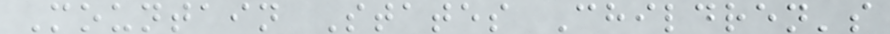Mountain States Children's
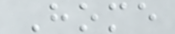Home
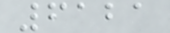6121
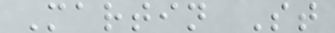Martin St
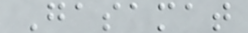Gasamat
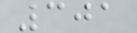301
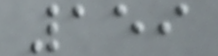159
